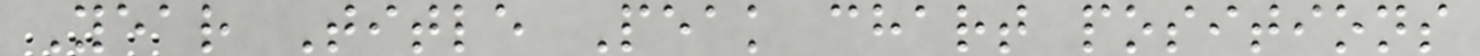Year Title Peak chart positions
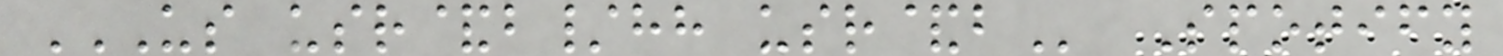US USR&B/HH USR&B Spotify
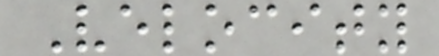Velocity
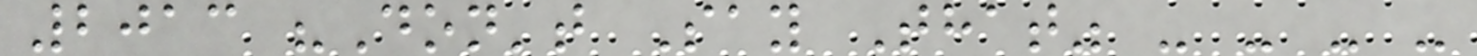2013 "Don't Say That" - - - -
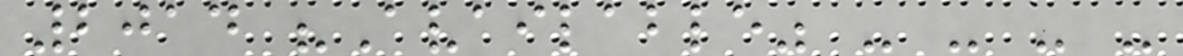2014 "Available" - - - -
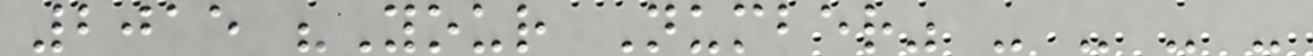2015 "Your Number" - - - -
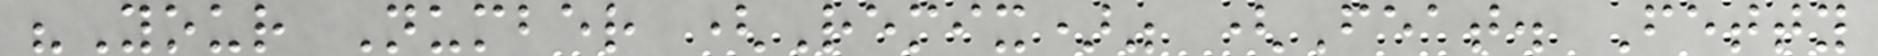"Your Number (Remix)" (Feat. Fetty
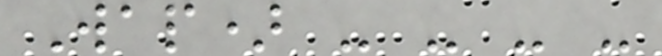Wap) - - - -
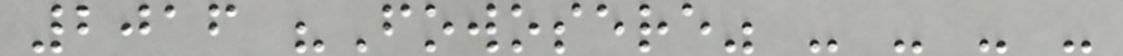2016 "Fowosere" - - - -
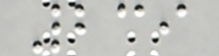239
